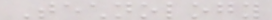Technology
